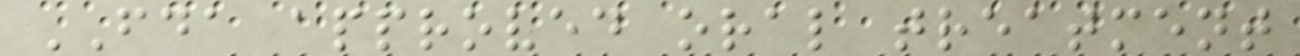FDA approved oral treatment
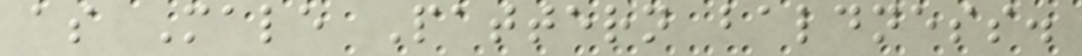as Male Pattern baldness.
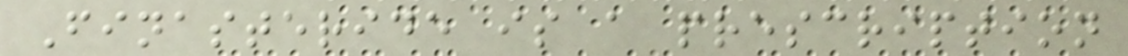Finasteride is a prescription
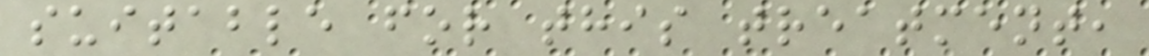suitable for this treatment,
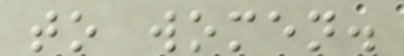to women.
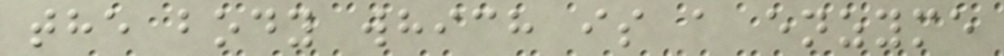the body which is a enzyme
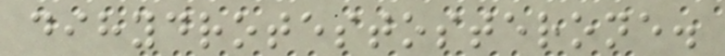dihydrotestosterone.
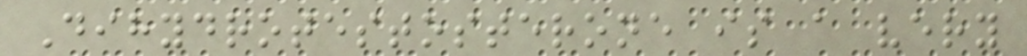Dihydrotestosterone is a very
